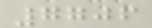7706
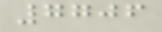7706
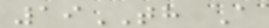19TH A
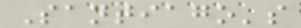Santiago's
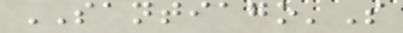SANTIAGO'S
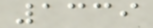1339
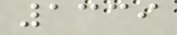1339
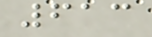613
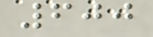600
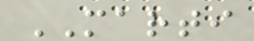MARTI
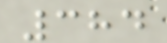384
